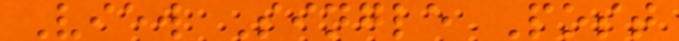View Single Post
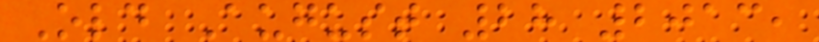Old August 28 2013,
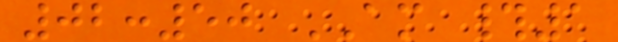02:50 AM #1
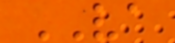VA
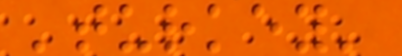'turkey'
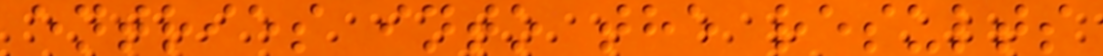entries into the results
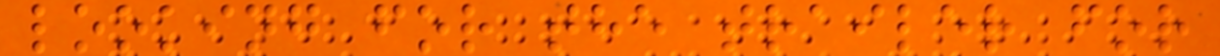looking for the trailer for
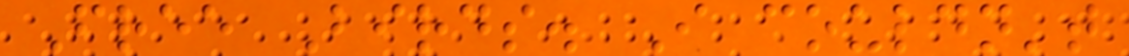Free Birds. I couldn't
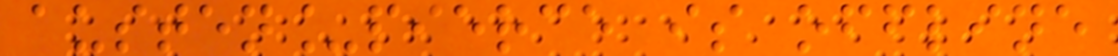austen_pierce is offline
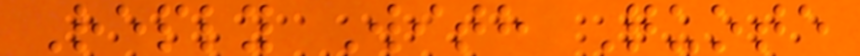Reply With Quote
